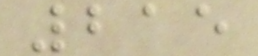215
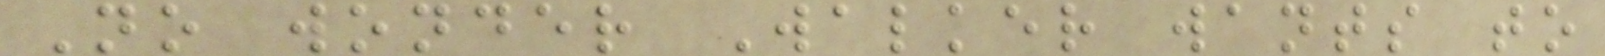No wonder Walker wants to
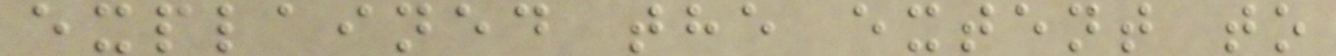explained the extent to
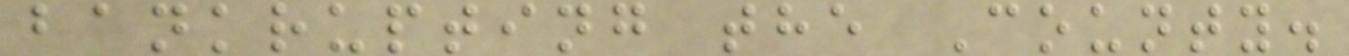bankrupting the County.
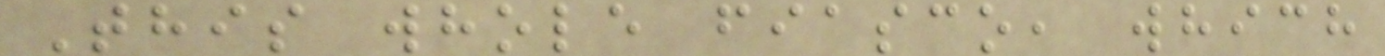This whole fiasco, which
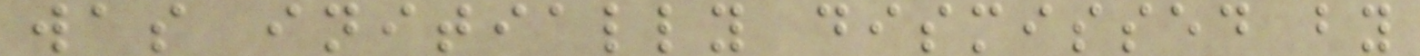was initially dismissed by
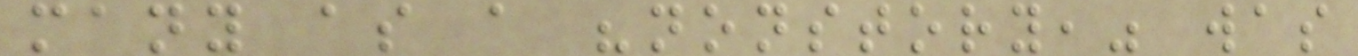many as a "nonstory," was
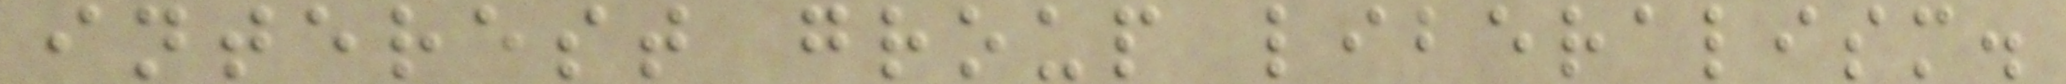interest group liberalism.
